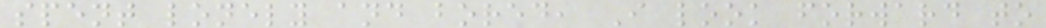spent lonely and bored, I look forward to
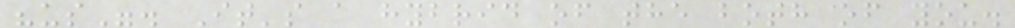"us". It's a hybrid of the both of you.
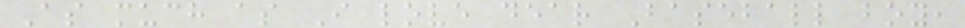As much as I love dear Baseball boy,
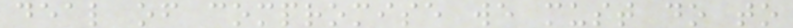deal of compromise we must do to
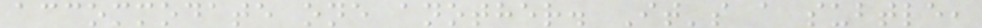accommodate one another. It's a subtle,
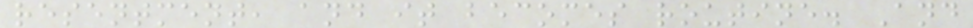resentment, and it becomes routine. And
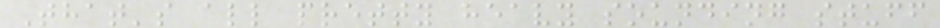That's all pretty heavy sounding stuff
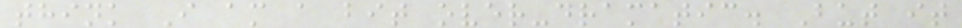think I am a bit over-dramatic. But it
